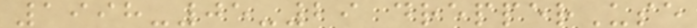1998-05-29 drepperUse
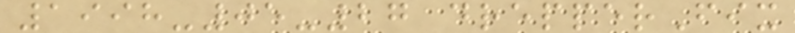1998-05-27 drepperFix
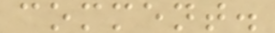comment.
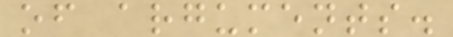of arguments.
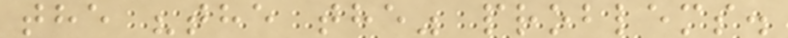the "the the" problems.
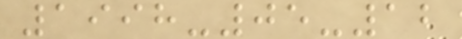1998-05-12
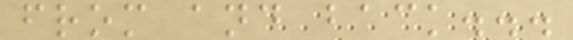from and back...
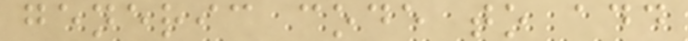generic code to add
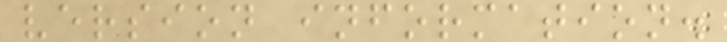version information.
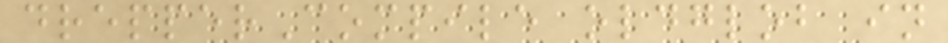drepperCompile oldglob in
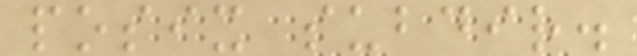posix subdir.
